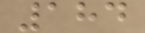184
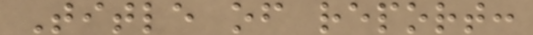Title of report:
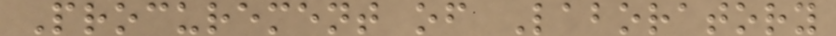Procurement of Laboratory
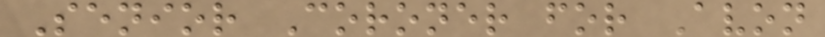Senior Coroner for Avon
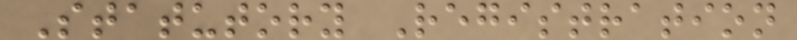Statutory Registration
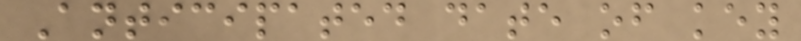Anticipated date of key
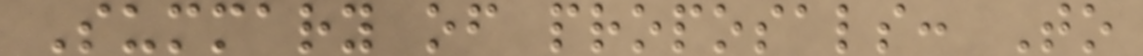Summary of proposals: To
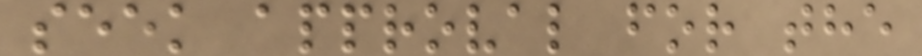seek approval for the
